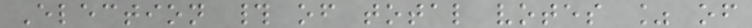Election # of total votes % of
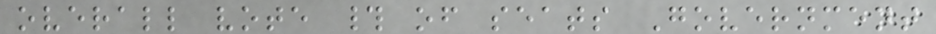overall vote # of seats Government
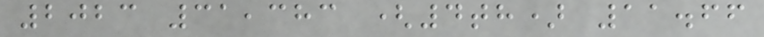2023 31,383 (4th) 11.66
